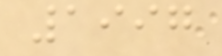1997
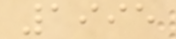1995
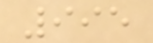995
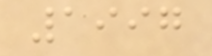1997
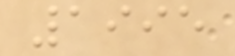1995
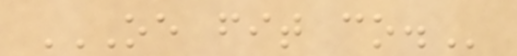OE FIT CO.
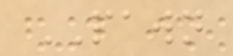PAWN
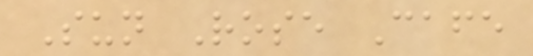Sun Rose Cafe
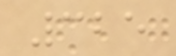325
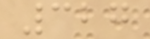327
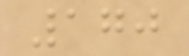170
